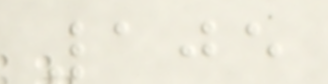105
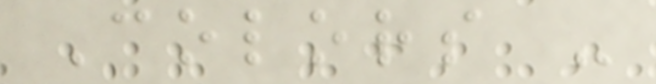Colors -
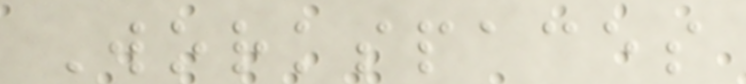Workspaces
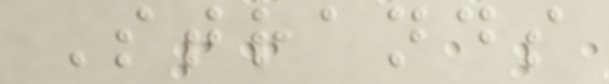Strands
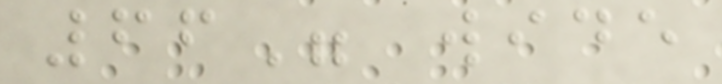66" wide
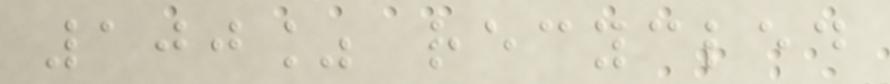100% recycled
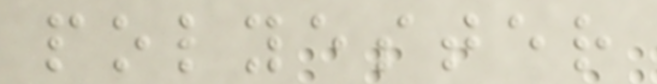polyester
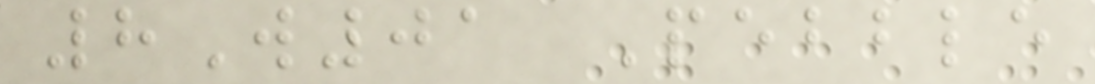8W01 Pebble
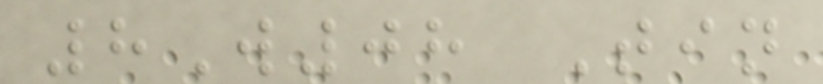8W08 Tin
